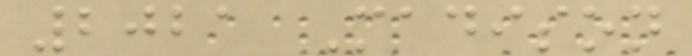2021 Madison
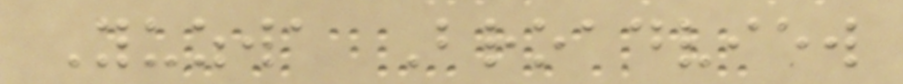Yuzwa Broadview
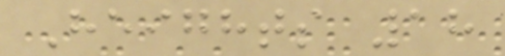Heights 18
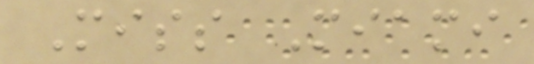Miss Miami
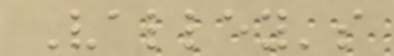Valley's
